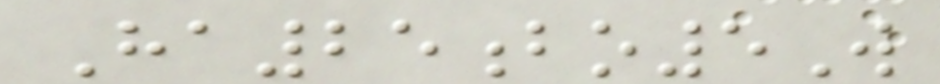Ha25bo5W
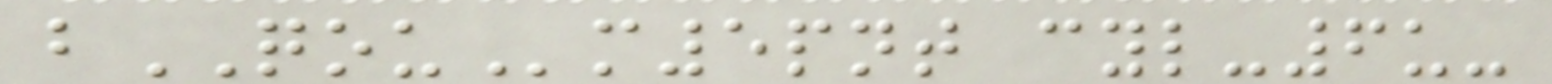bQOUm5pnt cyl-6u-
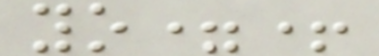yo=+
